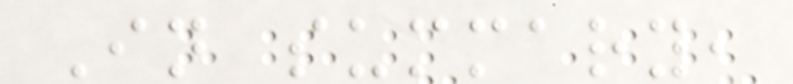In summary,
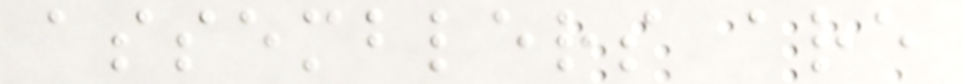assemblers are
